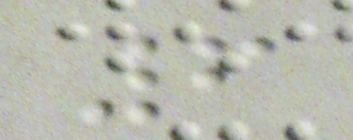6
